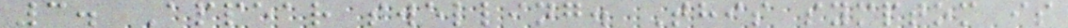3. Appear swelling. This symptom is
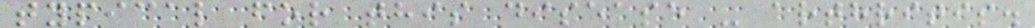typical for this disease - arthritis.
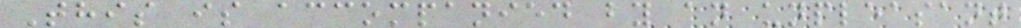This is accompanied by an unpleasant
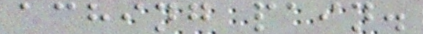aching pain.
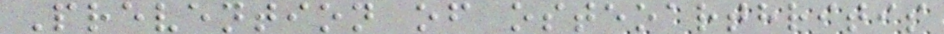Prevention of osteoarthritis
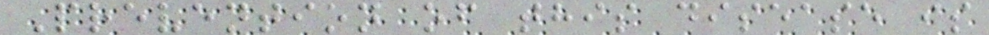Prevention of this disease is
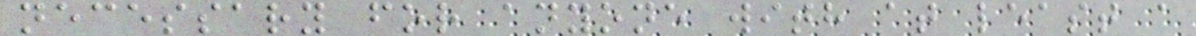necessary for anyone with at least a
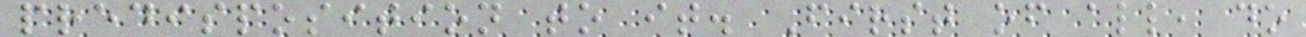predisposition to it. First of all, do
